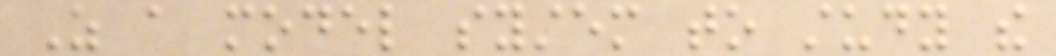As a model system to study the
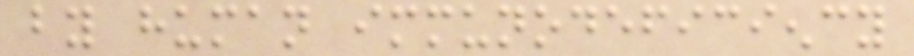by human immunodeficiency
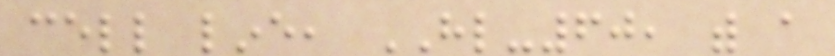cell line, HL-60, with a
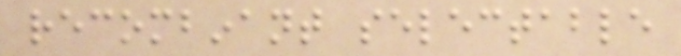recombinant selectable
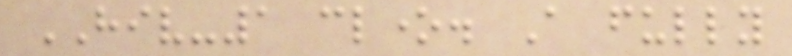HIV-1 clone. A fully
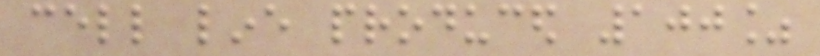cell line produced 100%
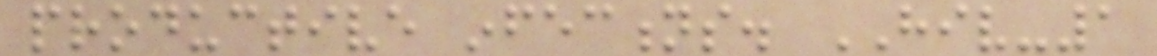productive infections. HIV-1
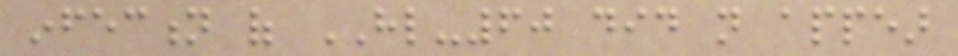infection of HL-60 did not appear
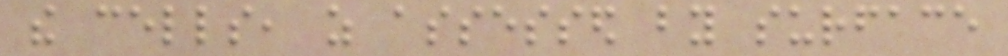the cells, as assessed by surface
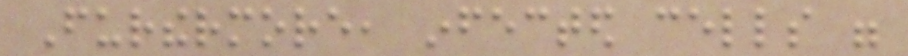Furthermore, infected cells were
